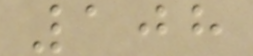108
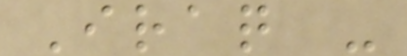Iraq -
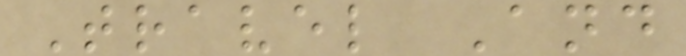Travel And
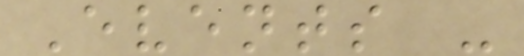Events -
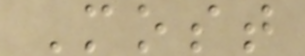Most
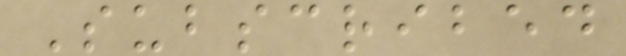Subscribed
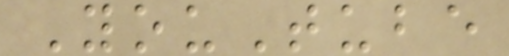YouTube
